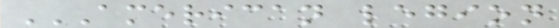AMERICAN LEGION
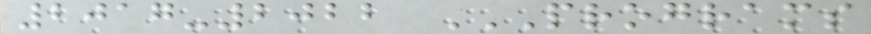2017-2022 PROGRAMS
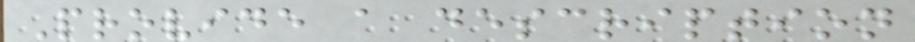Provide a description
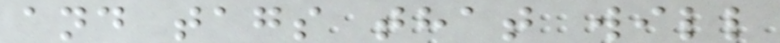and tags that will
